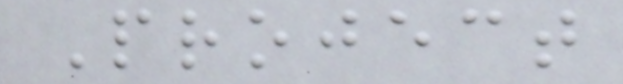Project
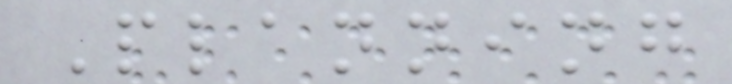Planning
